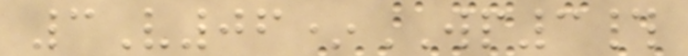3V06*WP3#
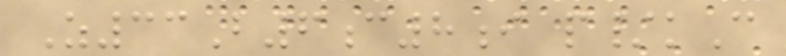Z33B6c8i p/kC
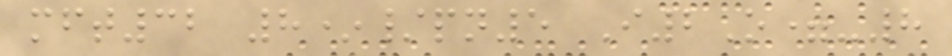mft32 8*/pn5 I2O=-8
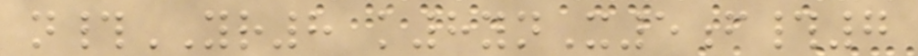n#YR8 k8ynX5f#7
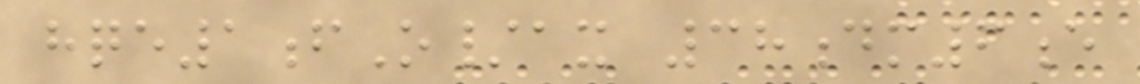hqe1fO/ax 38dm6e
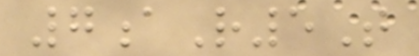7aR5T
